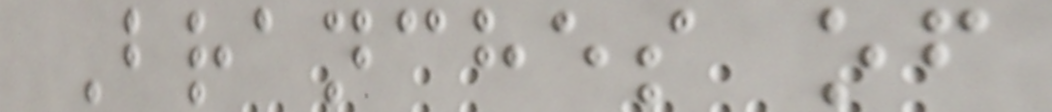Branches of
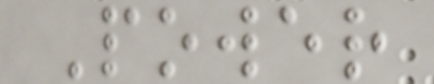Power
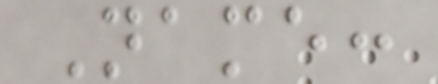Name:
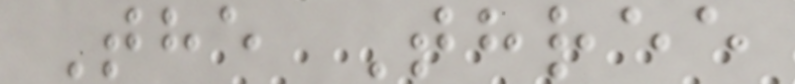The Three
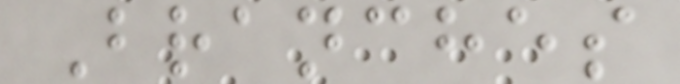Branches
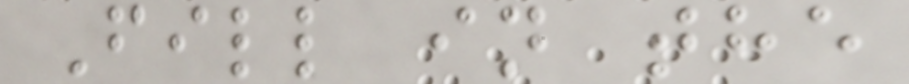Fill in the
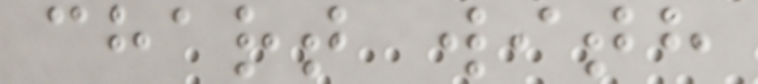chart with
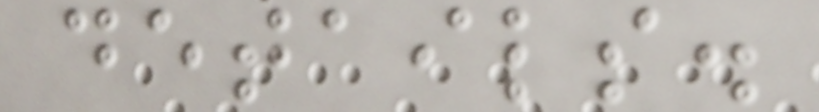details.
